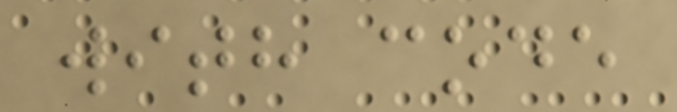with code
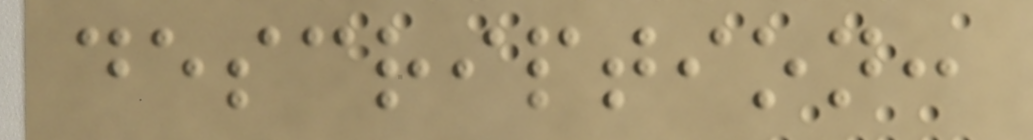description:
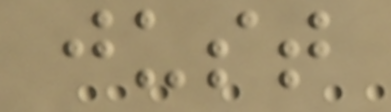just
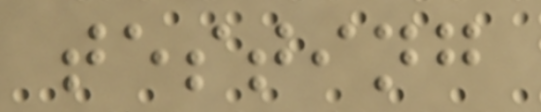testing
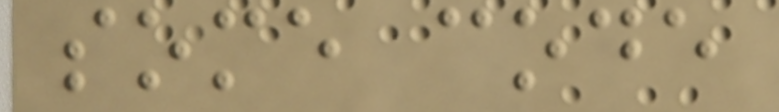some code
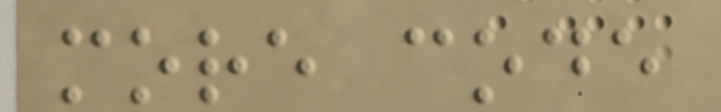more code
